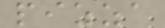pizza
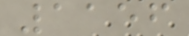1156
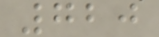720
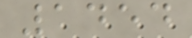1454
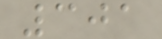301
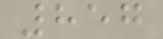857
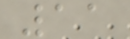11
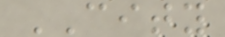CITY
